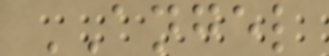ANGEL
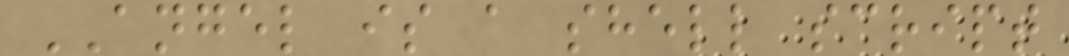ANGEL is a shell script
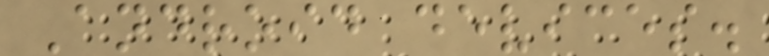Android devices.
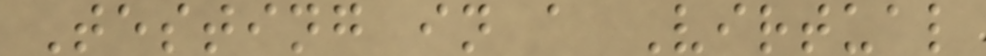Testing in a Virtual
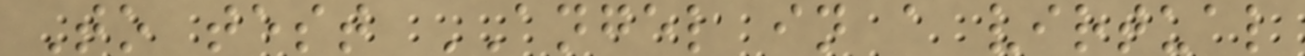To test ANGEL in a virtual
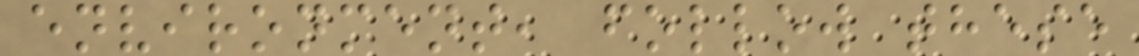environment, follow these
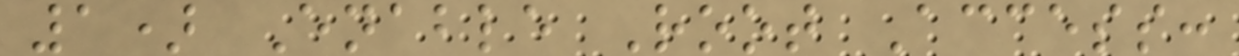1) Enable Root Access:
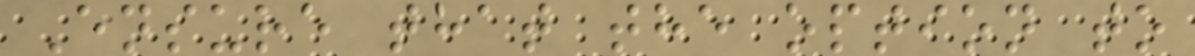Ensure that the option to
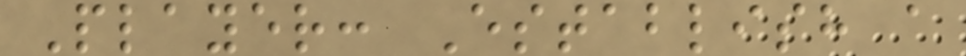Player: Establish a
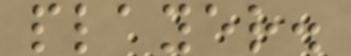player.
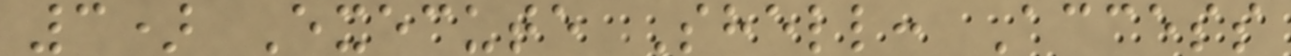3) Execute Shell: Access
